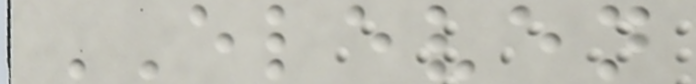ELEVEN
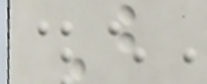B
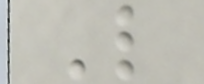L
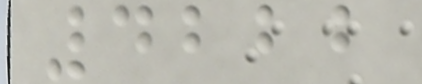4222
